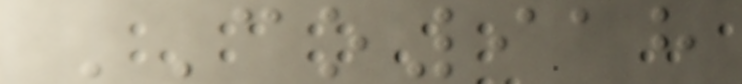CO918
